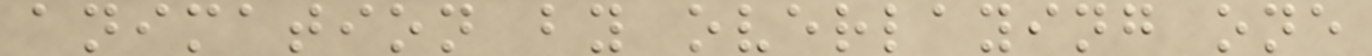animation by overlaying one
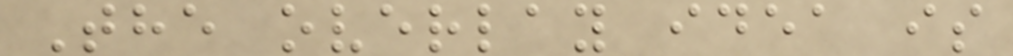The overlay idea is
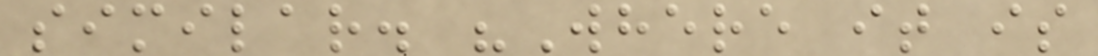similar. "Where it is
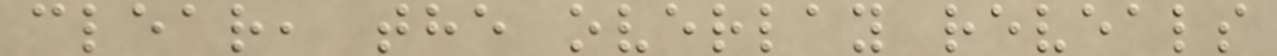clear, the overlay reveals
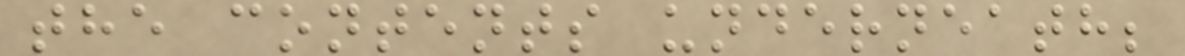the contents underneath;
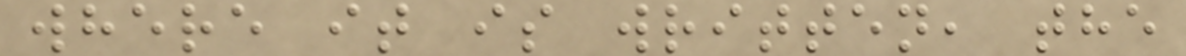where it is written, the
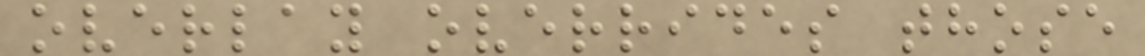overlay overrides those
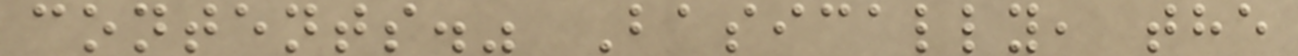contents." Basically, the
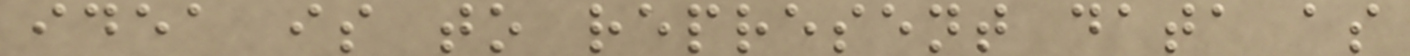idea is to represent data as
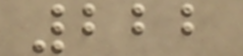222
